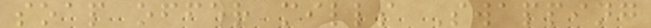soap offer mills Swapping
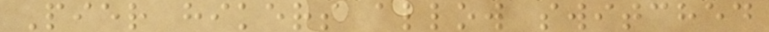Pier hikers allow switched
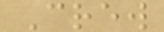Crew
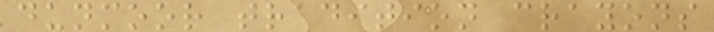dunmoor tradition crayons
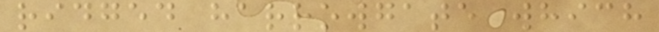ridged harrowgate which
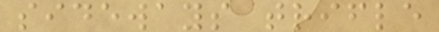sideways trifle
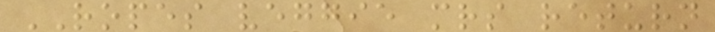ROPES veggie mrs return
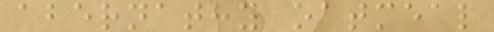abernathy oatmeal
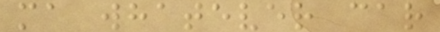ma whatever car
